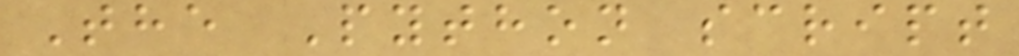The Python script
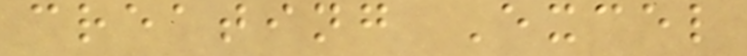creating Excel
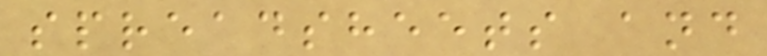spreadsheets and
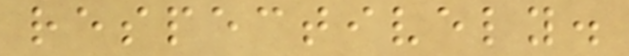respectively.
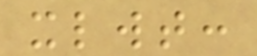xlwt:
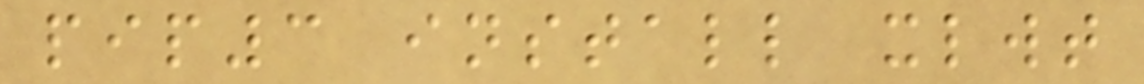pip3 install xlwt
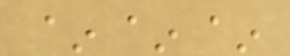~~~
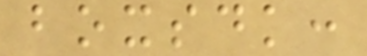boxsdk:
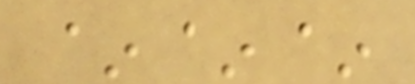~~~
